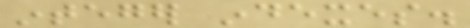integer indexes.
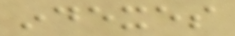indexes
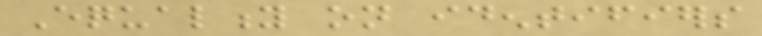Equality on identifiers
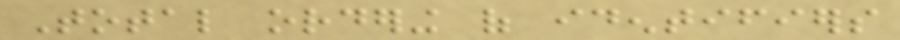Total ordering of identifiers
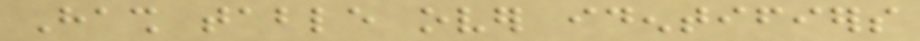Hash table over identifiers
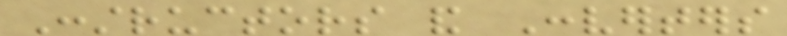Constructors and Converters
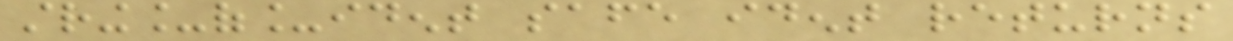string_of_ident safe ident returns
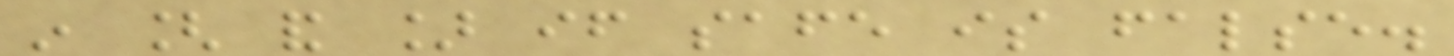in [ and ] if safe is false.
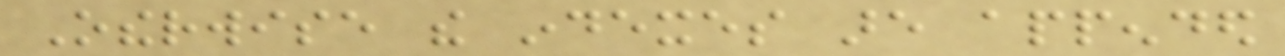Otherwise the indexes are appended
